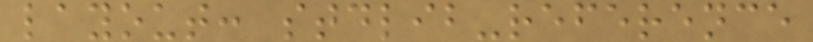layout: stdlib-reference
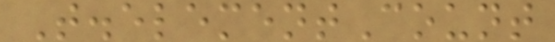T.elementCount
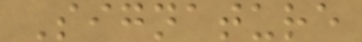Signature
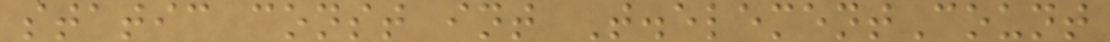static const int T.elementCount
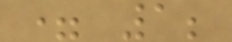= 1;
